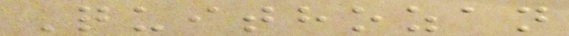Quithozan
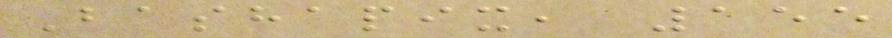Bashapix, 155
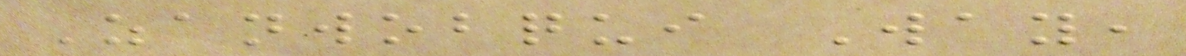Zanwobqui Way,
